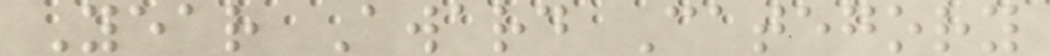Year Award Category
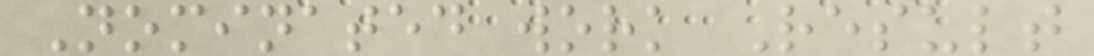Nominated work Result
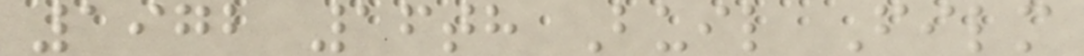1972 16th Buil Film
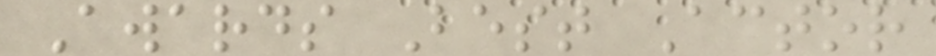Awards Best Actor
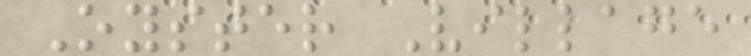Oyster Village
